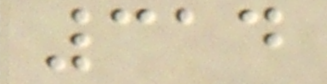314
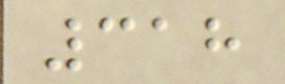318
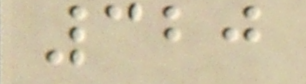320
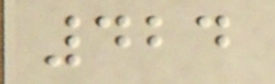424
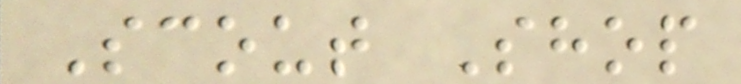Scout Shop
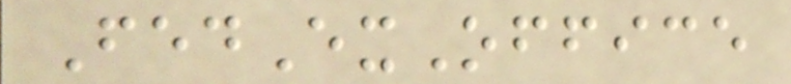FedExOffice
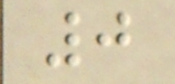0
